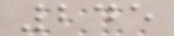245
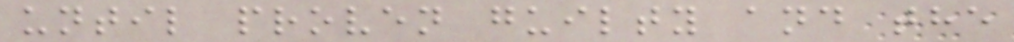until proven guilty and the
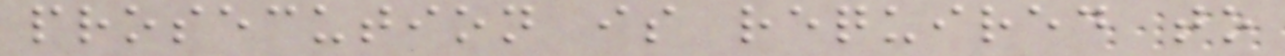prosecution is required to
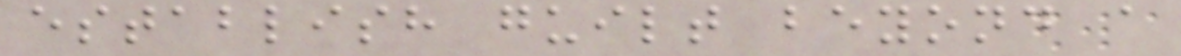establish guilt beyond a
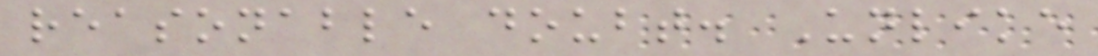reasonable doubt. Unlike
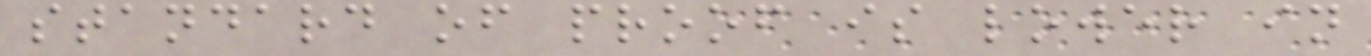standard of proof is lower in
